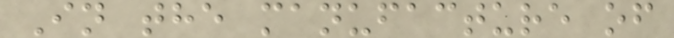In the manufacture of
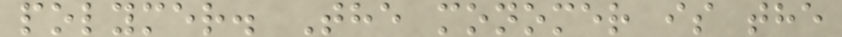polymer. The monomer is the
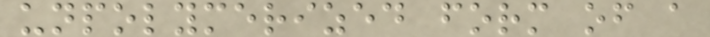unpolymerized form of a
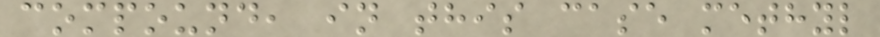compound, in this case methyl
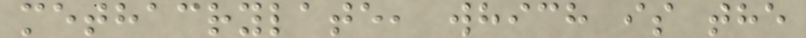methacrylate, which is the
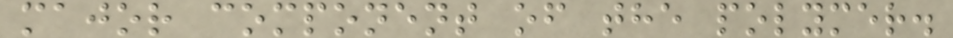major component of the polymer.
